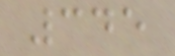345
